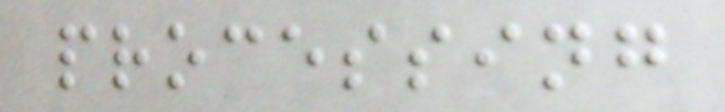processing
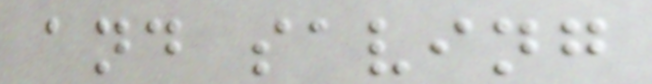and saving
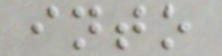into
